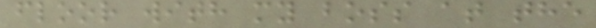floor with my boss at the
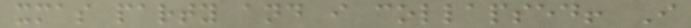xmas party and i collapsed! I
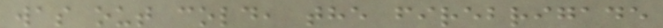was out cold, the firebrigade
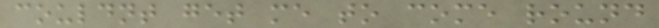couldnt get me to come round
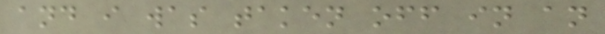and i was taken off in an
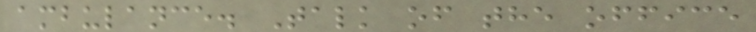ambulance. Talk of the office
